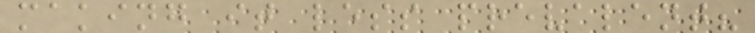making it less prevalent?
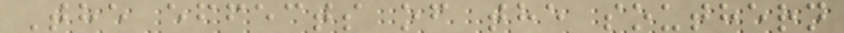The effects of the southern
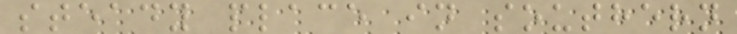steady place in southern
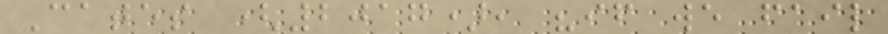Cates (2017), "if we fail
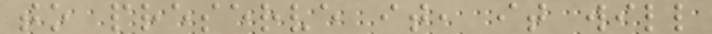to preserve it, it will
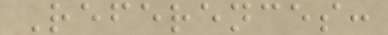References:
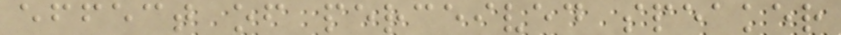effect of perceived speaker
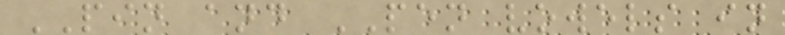PIN and PEN vowels in
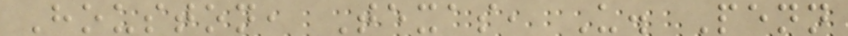Houston, Texas, U. Penn
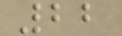22
